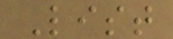List
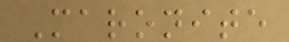Maronite
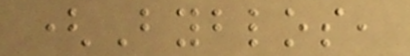(Byblos,
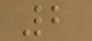2
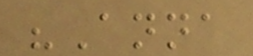"Anna
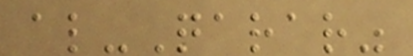al-Qarar"
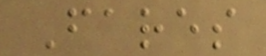Fares
